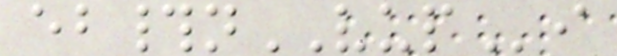eb#nVUPi
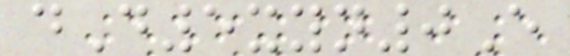dD5xyn0E
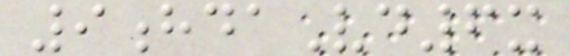9hdaVd6x
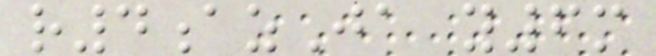r4azJa y6m
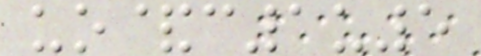uo&c1u5
